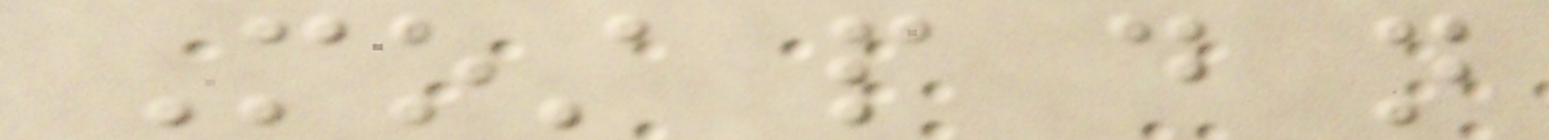Most people do not
